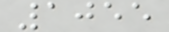1055
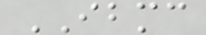IBMC
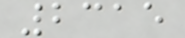2315
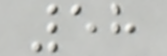58
